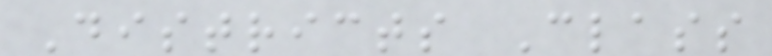Districts Class
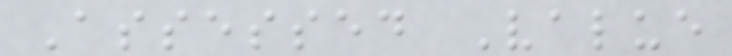Assessed Value
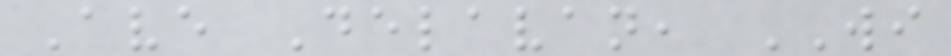Ave Delavan, WI
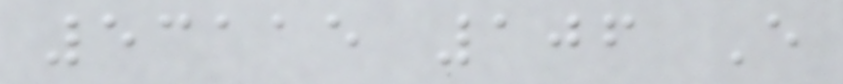53115 106 E
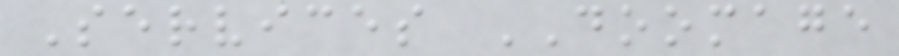Services DOOMAGE
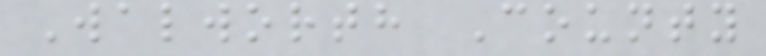Walworth County
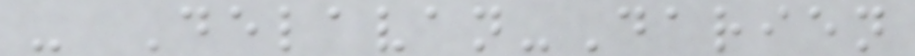- Delavan-Darien
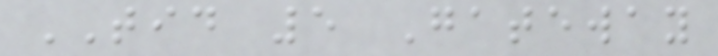TID 5 Gateway
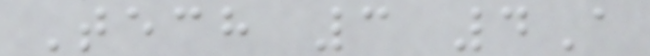Tech 3 4A
